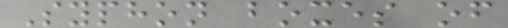Syphon boxes of
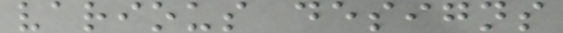various designs
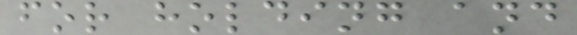for holding and
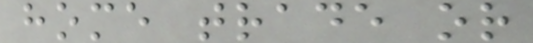home trade or
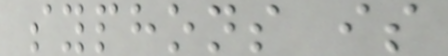syphons is
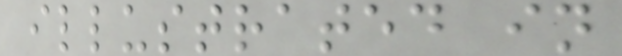illustrated in
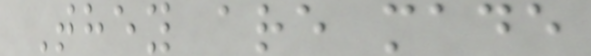They are made
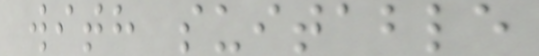with suitable
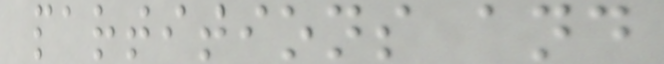partitions and
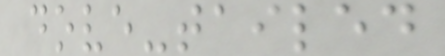dove-tailed
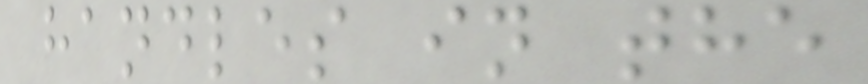handles in the
